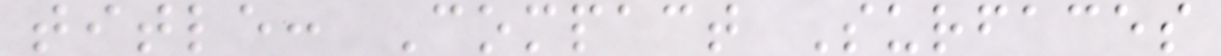title: Compact Surfaces
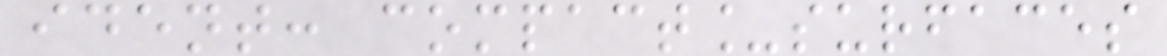ident: compact_surfaces
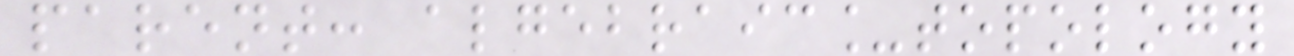parent: algebraic_topology
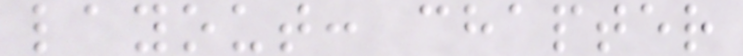layout: chapter
